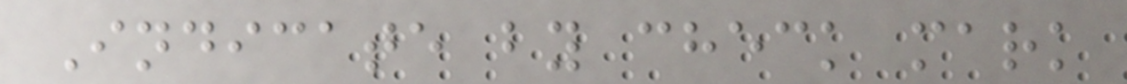Indicate by check mark
